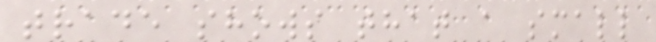trade shows that a small
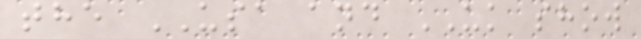the USA and UK show
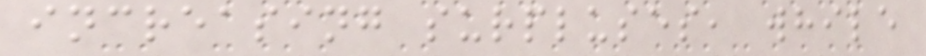increasing surpluses, while
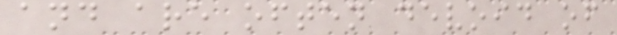and are often devoid of
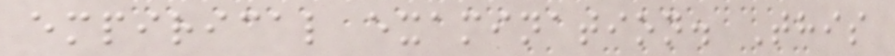empirical examination. This
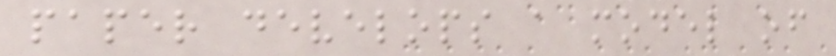paper develops a model of
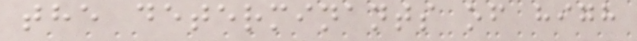the determinants of high
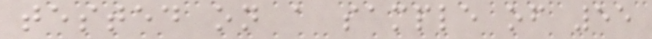tested on a sample of 55
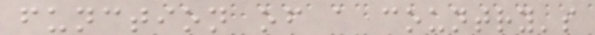function of a country's
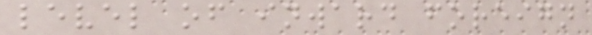level of inward foreign
